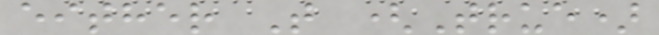either T (True)
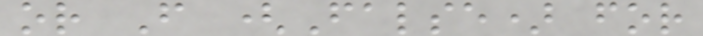or F (False) for
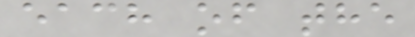each of the
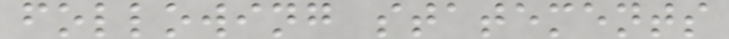following statements
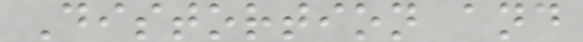Distortion and
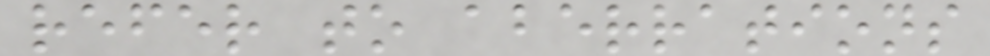refer to aberrations
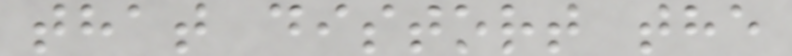that distort the
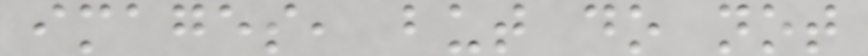images, but do not
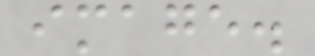image.
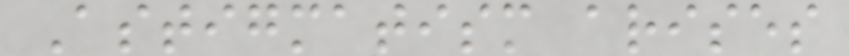Astigmatism arises
